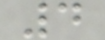4
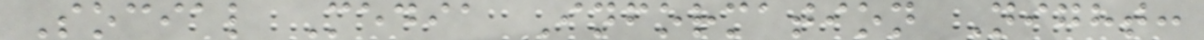Social Media Information Night:
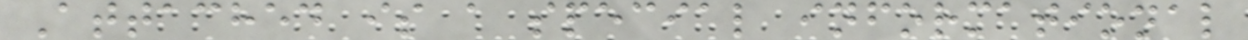Attached is a special informational
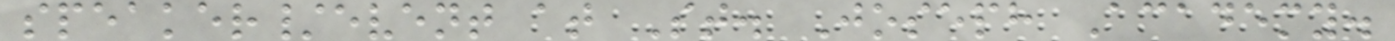speaker/event at St. Joseph Academy.
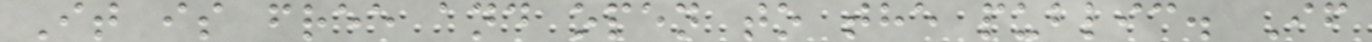It is free and open to the public. If
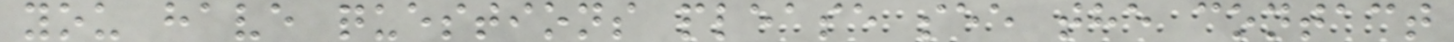you have questions please see the contact
